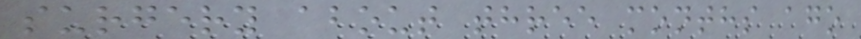surgery about three months ago
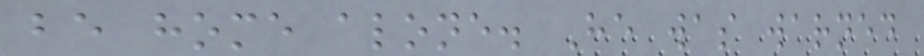be home alone. He was warned
